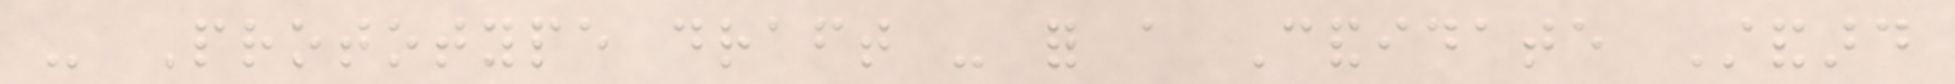- Prototype draft - for a Candidate Standard
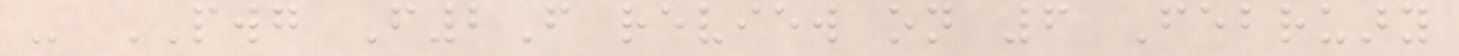- PWG F2F review on 6 February
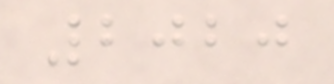2020
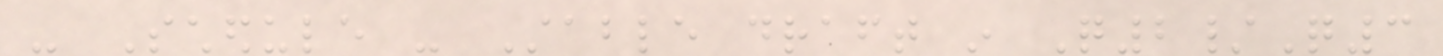- Schedule - Stable draft in Q2/Q3
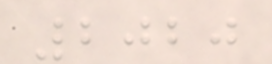2020
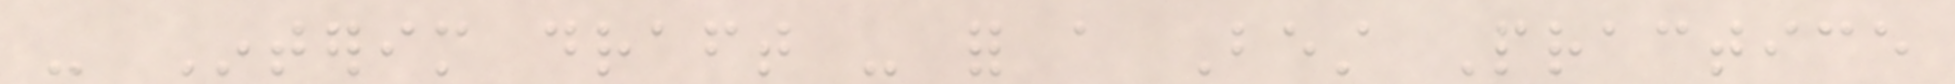- Interim draft - for a Best Practice
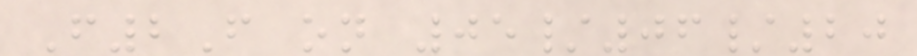F2F on 05/06/20
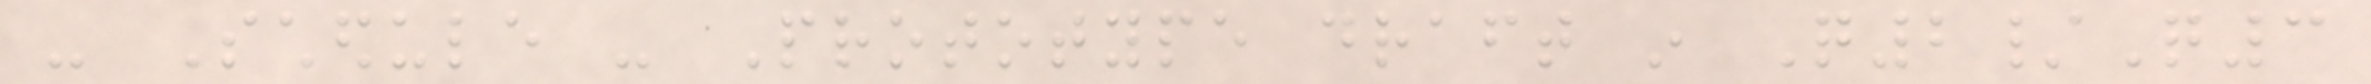- Schedule - Prototype draft in Q2/Q3
